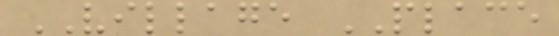VILLAGE PLACE
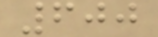600
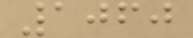1060
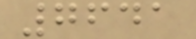7641
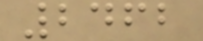2462
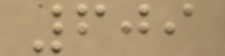609
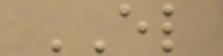EL
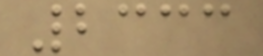2333
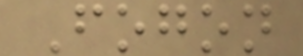Fogon
